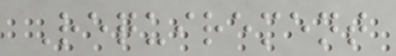Requirement
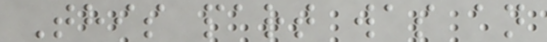This part was an
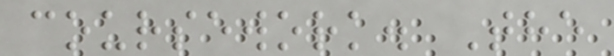coursework. The
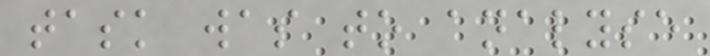task was to analyse
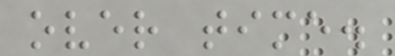over time.
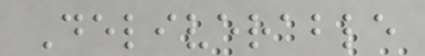Deliverable
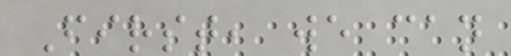First, we can
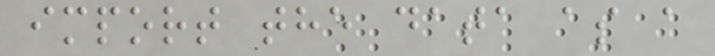import the data as a
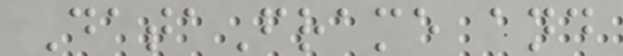DataFrame and
